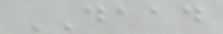DAAD
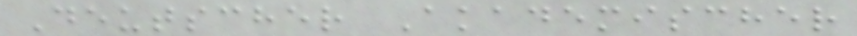Deutscher Akademischer
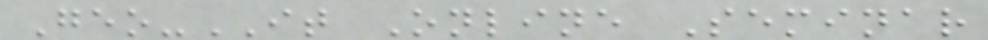Geo-IT Online Seminar
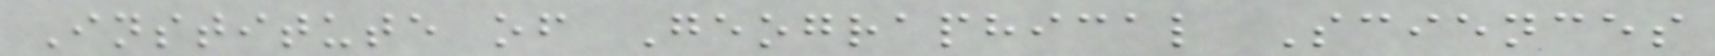Institute of Geographical Sciences
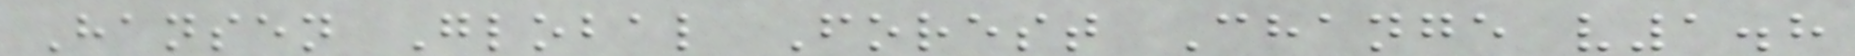Hansen Global Forest Change v1.8
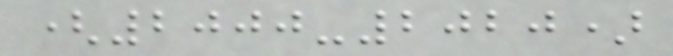(2000-2020)
